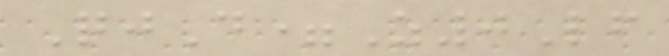QjD=Z0Lf
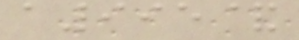a995&
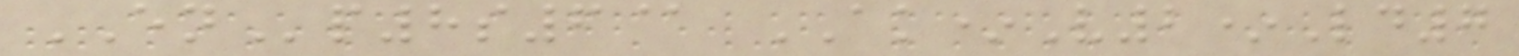ENp8s6@ AK*V2*Ld7
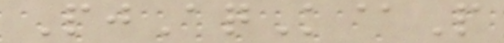PjAqK@P
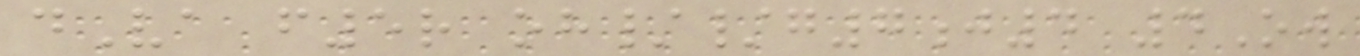dVa f5r oh//g7j4 4Ow
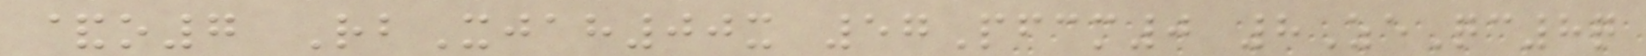&o7 RbXjah00x 57Pfcm0 8ZeQc8q
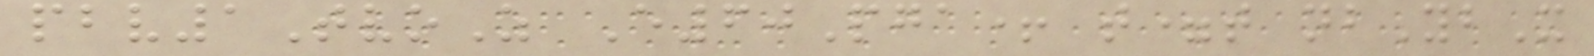pbv1TvoZ E60Pga+ t=t nbYbX
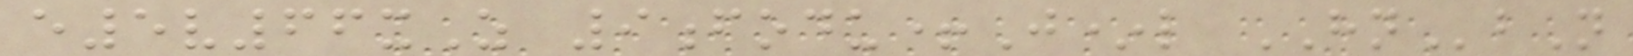e5v66xZ 9fodu+J*l HNbN
